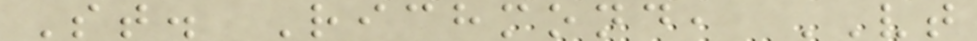St. Richmond, VT
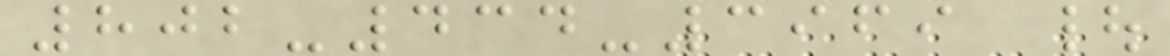802-434-3969 |
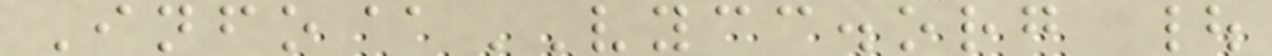Info@VYCC.org |
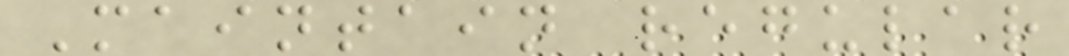Maintain regular
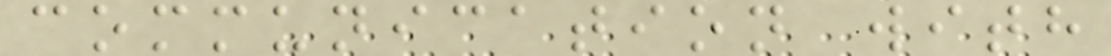communication with
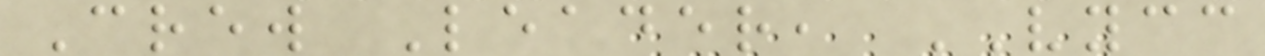Crew Leader, VYCC
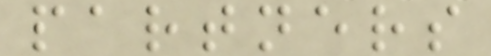partners
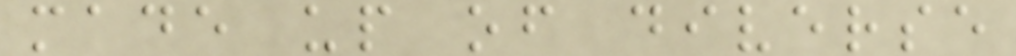made up of diverse
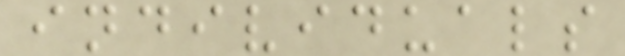individuals
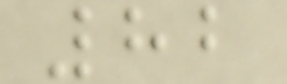82
